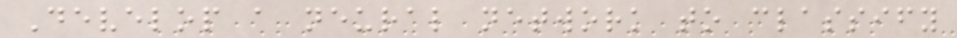Develop a neural network to classify
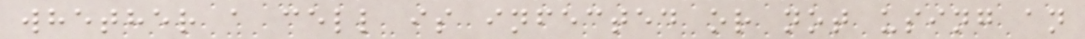whether a cell is infected or not using an
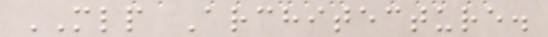MLP Architecture.
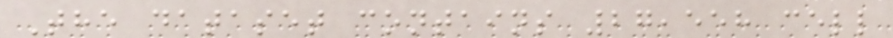The dataset contains 27,558 cell
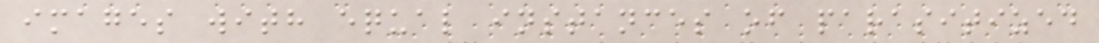images with equal instances of parasitized
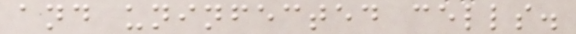and uninfected cells.
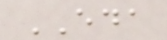EDA
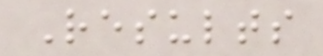Results
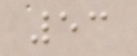53
